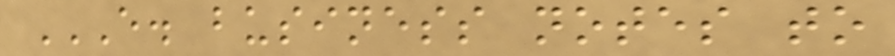E. BUSINESS NOTES TO
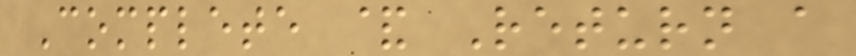Complete & Return a
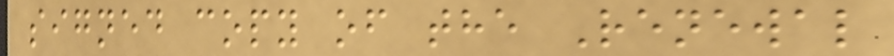signed copy of the Renewal
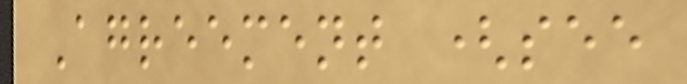Agreement (see
